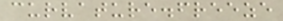curvature.freeze
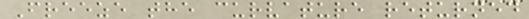Freeze the curvature returned
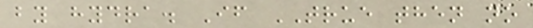by hydra. If TRUE then no
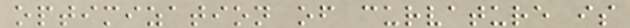optimization of curvature is
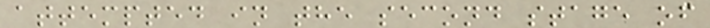attempted in the second stage of
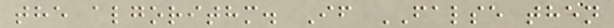the algorithm. If FALSE then
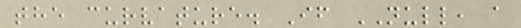the curvature. If NULL, a
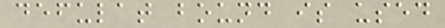defulat bound is used
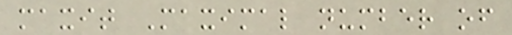maxit Maximal number of
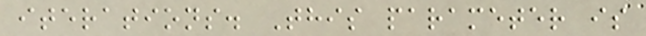iterations. This parameter is
